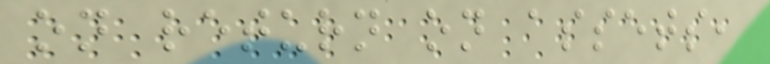on return on assets,
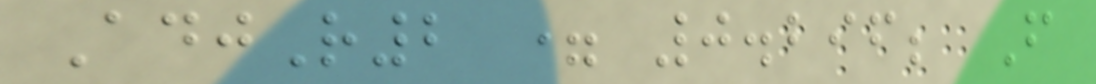AdjR2 = 0.296; F
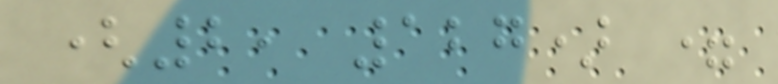(2, 127) =
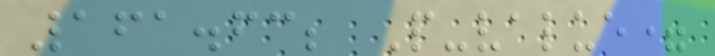161.63; P-value=
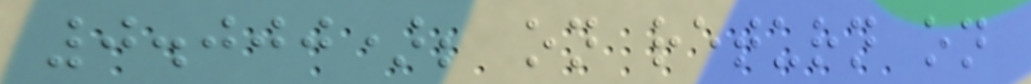0.000); on return on
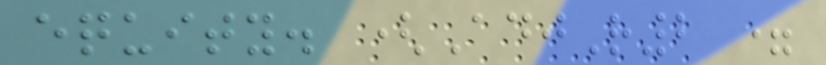equity. (AdjR2 =
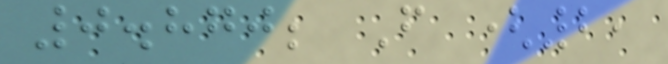0.870; F (2,
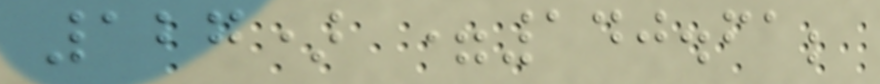127) =140.61;
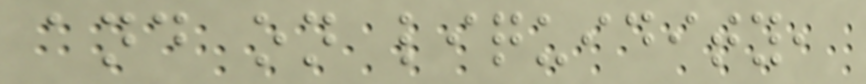and on liquidity,
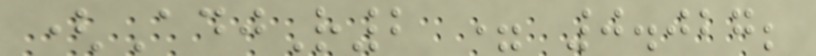(AdjR2 = 0.027;
